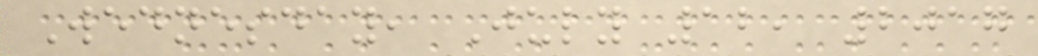Wednesday, July 12, 2017
